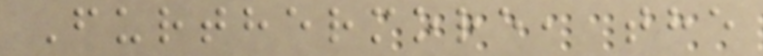Furthermore, the
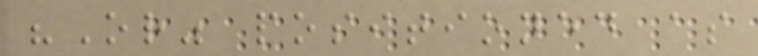"Or" positioned as
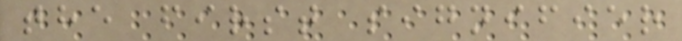the first signifier
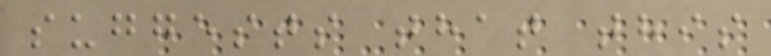suggests that this
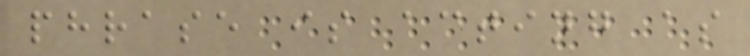phrase is acting as
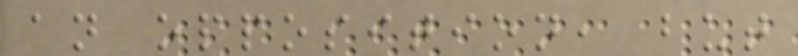an opposition, but
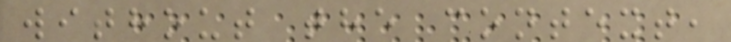without the context,
